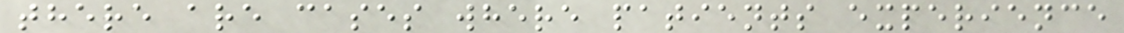there are cases where patients experience
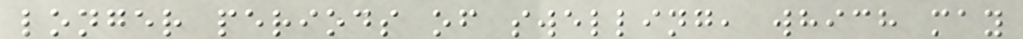longer periods of swelling, which may
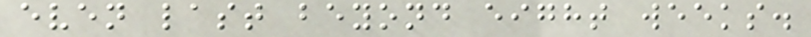even last beyond eight weeks.
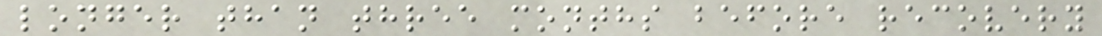longer than three months before recovery
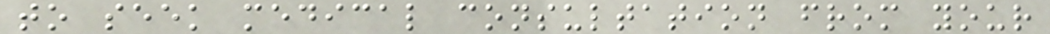to seek medical consultation from your
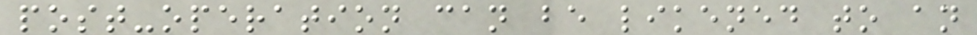post-operation can be likened to an
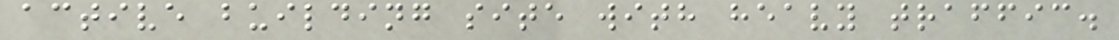active building site with heavy traffic.
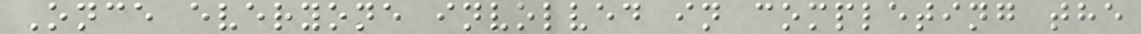Once everyone involved in completing the
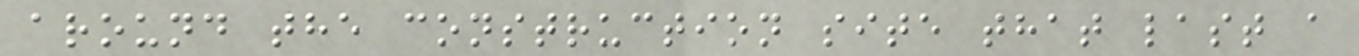around the construction site that last a
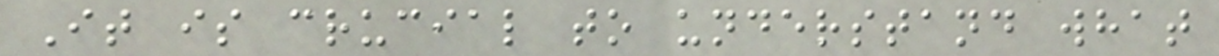It is crucial to understand what
